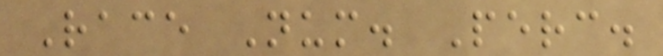Race Num. Perc.
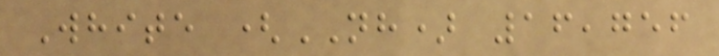White (NH) 16,756
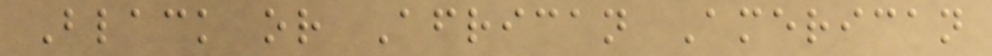Black or African American
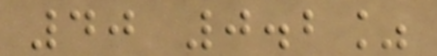40 0.2%
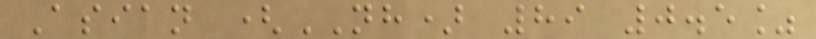Asian (NH) 89 0.5%
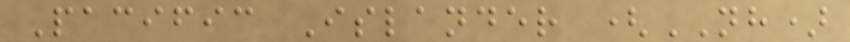Pacific Islander (NH)
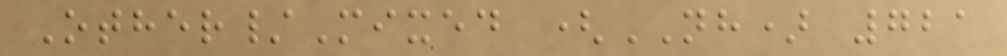Other/Mixed (NH) 721
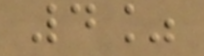4%
